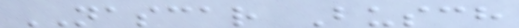NASCAR Busch
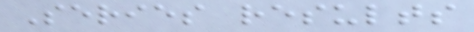Series results
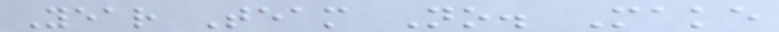Year Team No. Make
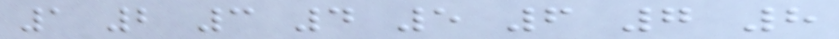1 2 3 4 5 6 7 8
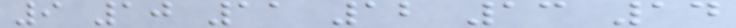9 10 11 12 13 14
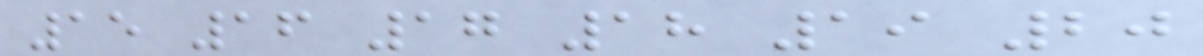15 16 17 18 19 20
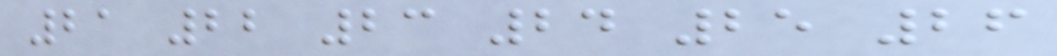21 22 23 24 25 26
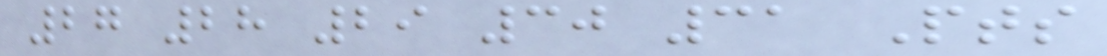27 28 29 30 31 Pts
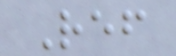Ref
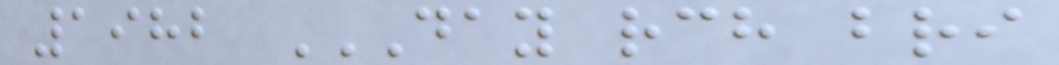1982 DAY RCH BRI
